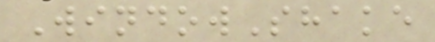WindowShake
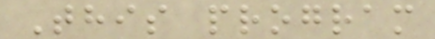This program
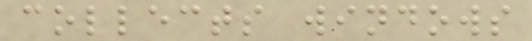collects windows
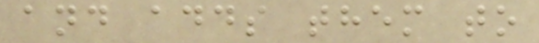and adds them to
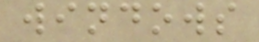windows
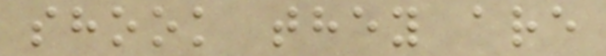shook they are
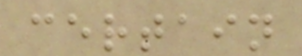certain
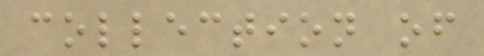collection of
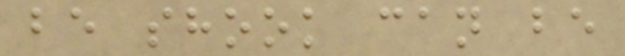be shook can be
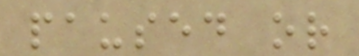paused or
